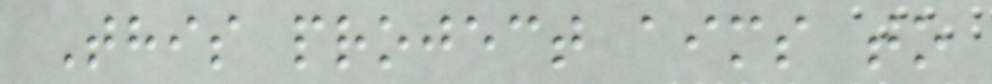This project aims to
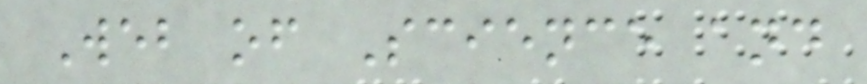Web of Science and
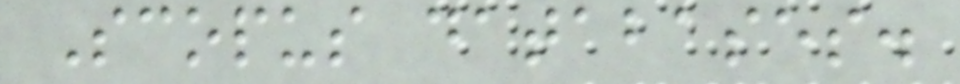Scopus databases.
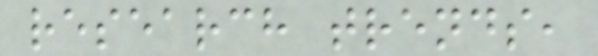research trends,
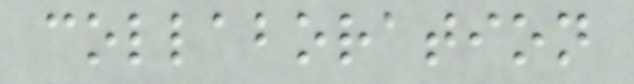collaboration
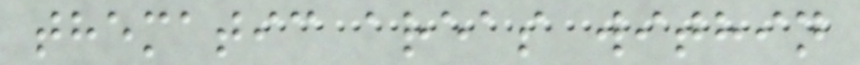thematic areas within
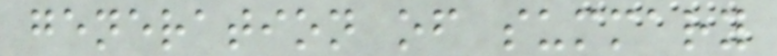generation of summary
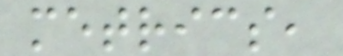metrics,
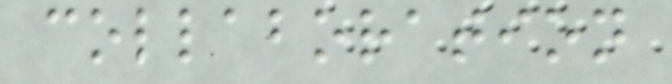collaboration
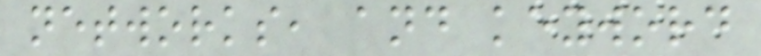networks, and keyword
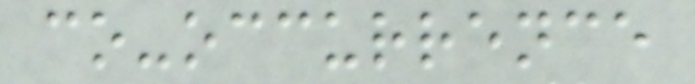co-occurrence
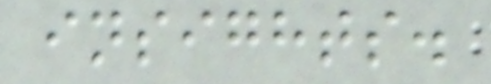insights.
